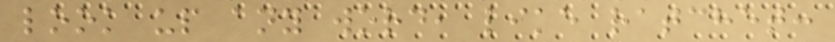look up any word, like ratchet:
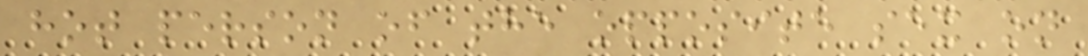hot person of the opposite sex on
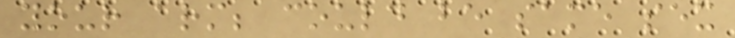your arm; could be same sex
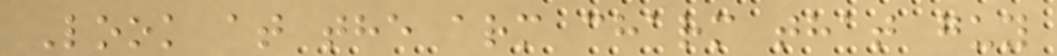Look at the arm charm that guy
